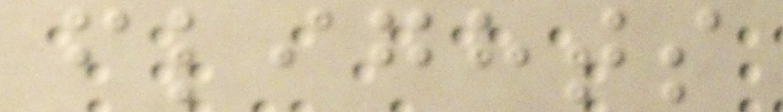flights
